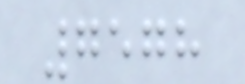7578
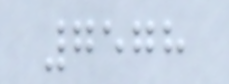7578
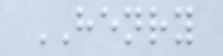HENRY
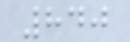840
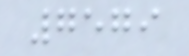7579
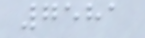7581
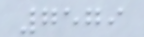7579
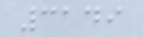3149
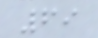69
